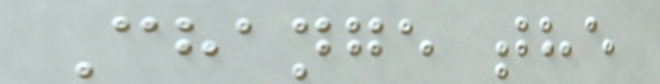Change the
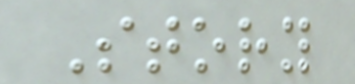Story
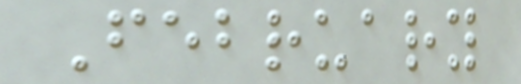February
